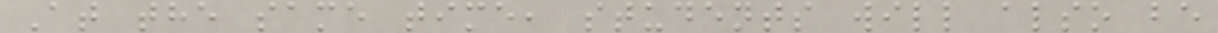At the same time, students will also be
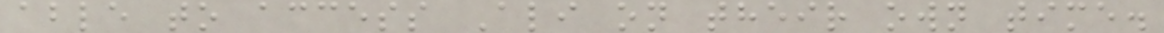able to access Ali on their own time.
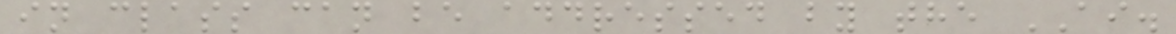in class can be addressed by the AI.
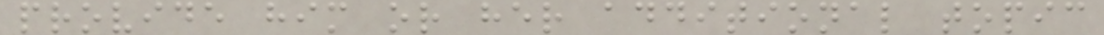provide him or her additional topic
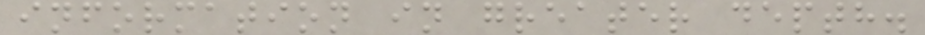information in greater depth.
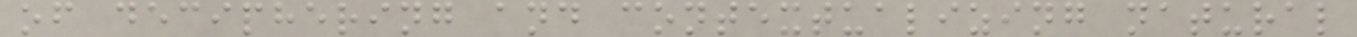of deciphering and contextualizing natural
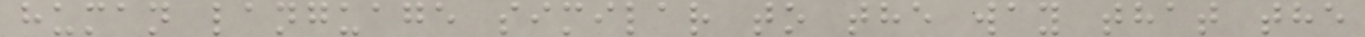human language similar to the way that the
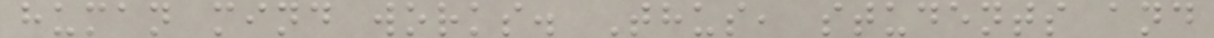human mind works. Thus, students and
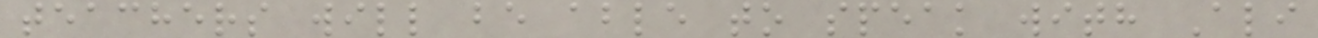teachers will be able to speak with Ali
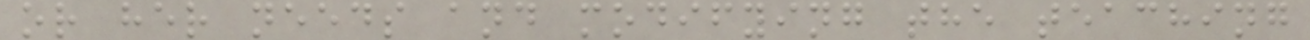or her needs and modifying the teaching
